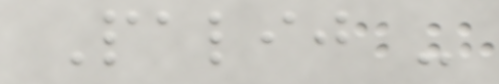Palij -
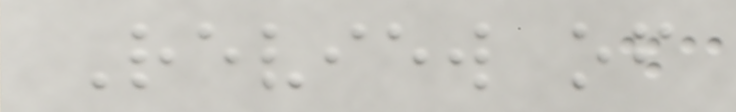Review of
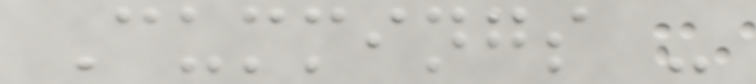Cummings -
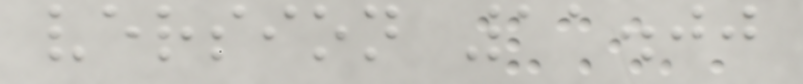version 11.00
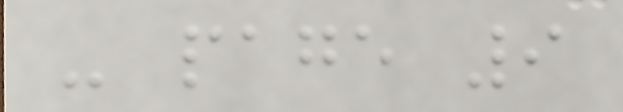- page 9
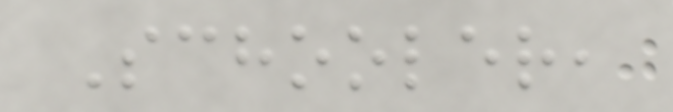Schooler,
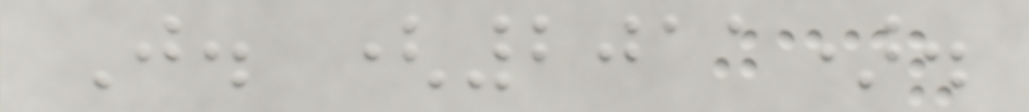J. (2011).
